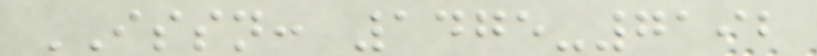ISSN: 1475-7192
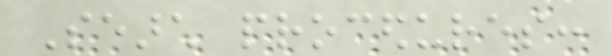Search procedures:
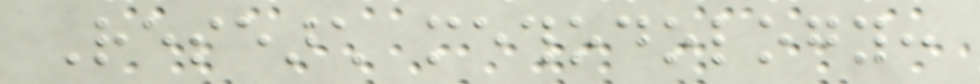Research methodology:
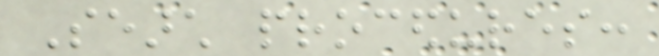Search procedures:
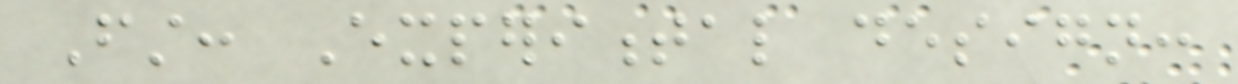First: Experimental design:
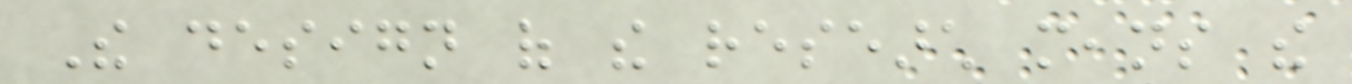The design of the research means the
